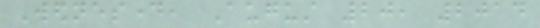Wednesday, August 20, 2014
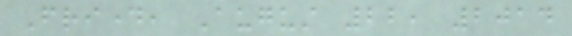Friday, August 22, 2014
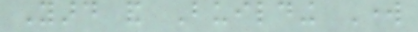Yard and Building Work
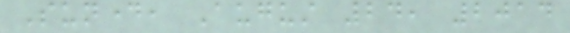Sunday, August 24, 2014
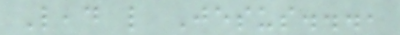Lead like Jesus...,
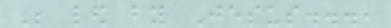Be led by Jesus...,
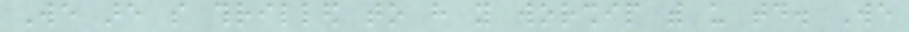We are so thrilled to have you worship with us today. We
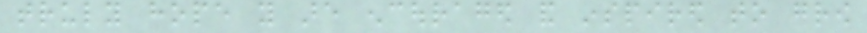truly hope you are encouraged and inspired to grow
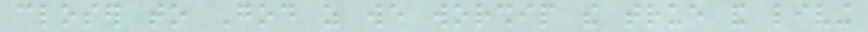closer to God as we worship the true and living
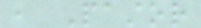, Pastor
